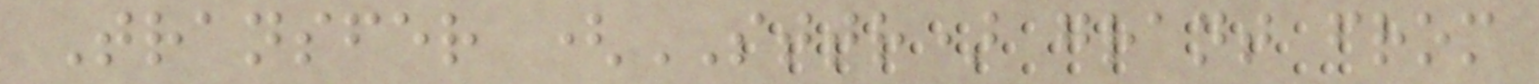Transfer (STTR) grant from
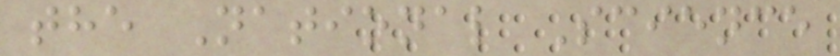the National Science
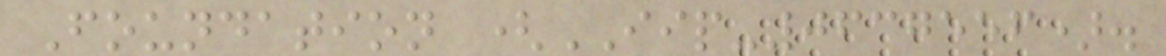Foundation (IIP-0637556).
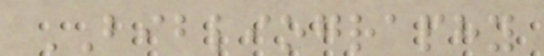BIBLIOGRAPHY
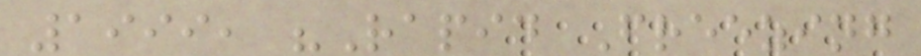1999, "Rapid Freezing
